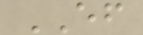EF
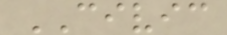CIVIC
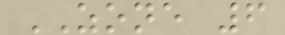ZONE 6
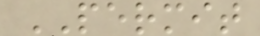PERMIT
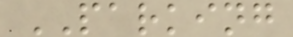PARKING
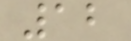12
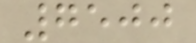7500
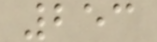253
